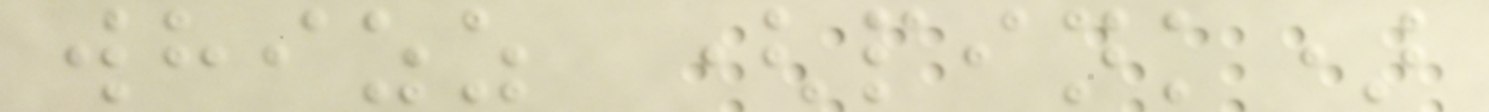whizz (pink)
